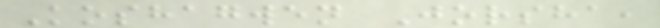Koshagwen Jorsha,
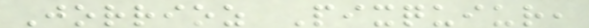Jorrioz Pixquiur,
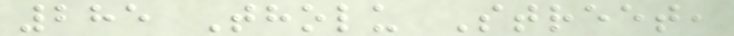285 Tholu Street,
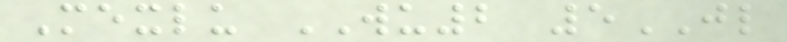Mexlu WU2 5JL
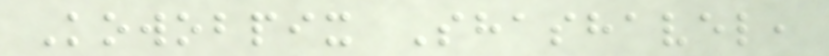Kowobpix Shashavel,
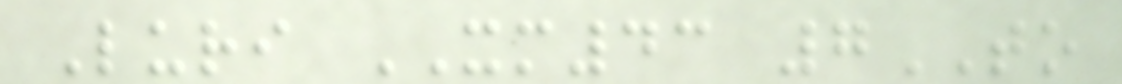Luri XM43 7TO
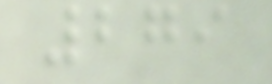279
